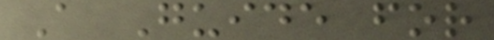A Guide for
